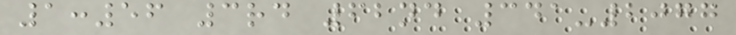1:56 3rd 62nd 341-2077
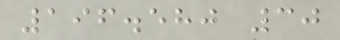196.580 30
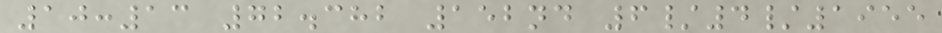10:13 72.382 152nd 6/4/1955
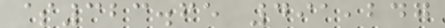$323.65 491,247
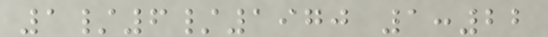1/6/1970 1:22
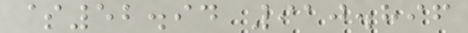$52.94 910.896
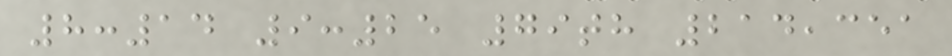8:14 9:25 79th 214,351
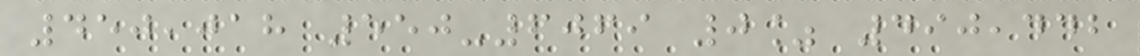450,018 550-6069 0% 490,442
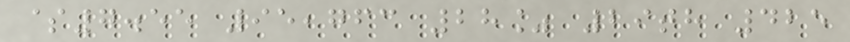$7.55 95,763 28% 29th 425
